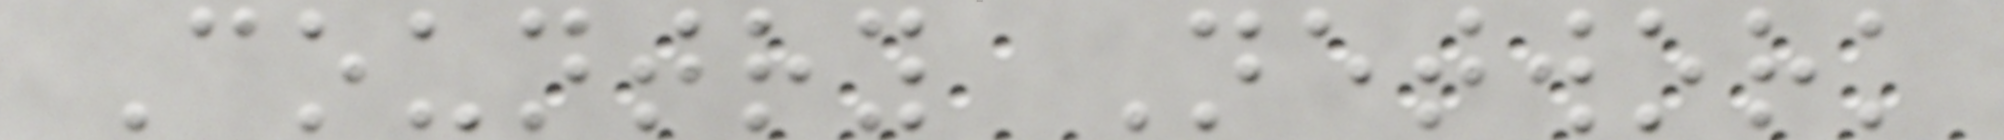Country Network
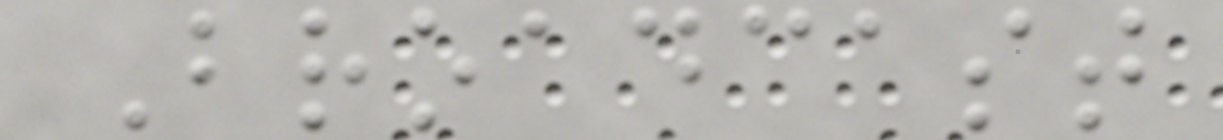Broadcast
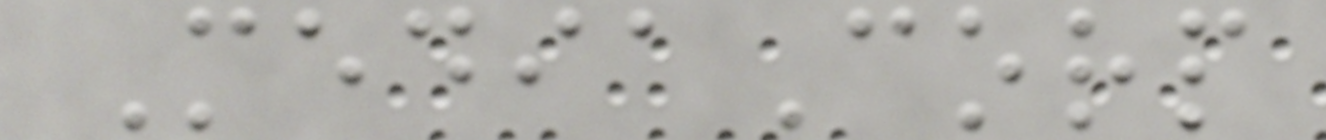MediaCorp
